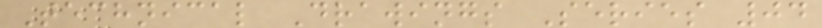Technical Drawings Series 04
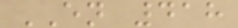EN 418
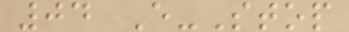04 E-Stop
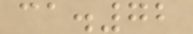ca.72
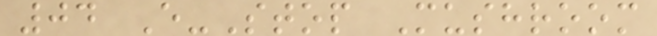04 E-Stop Mushroom
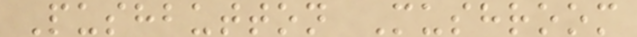Pushbutton Mushroom
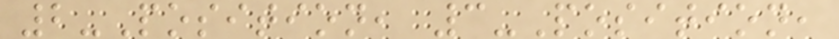2-Position, 3-Position,
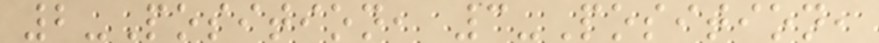2-Position, 3-Position,
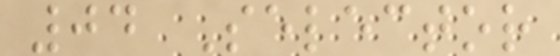04 Selector
